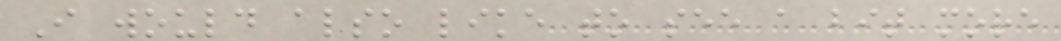I would also like to see a bit more
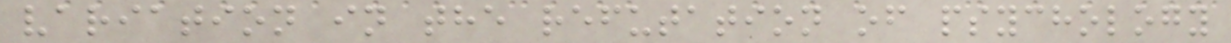variation in the refutation of psychology
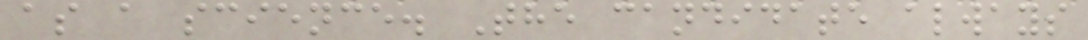as a science. The candidate always
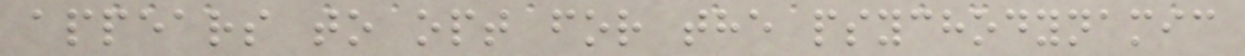appears to opt for the psychodynamic
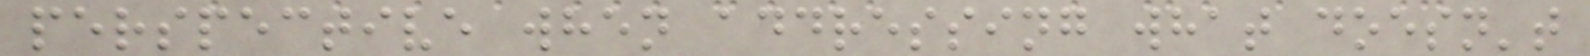perspective when addressing what doesn't
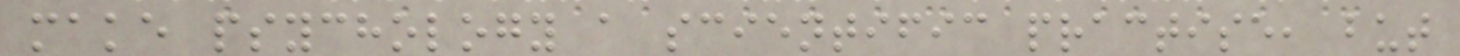make psychology a scientific practise, but
